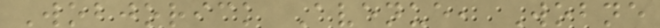Wobjorick Avenue, Wobne
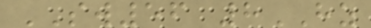SW56 8HZ
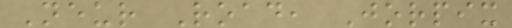Neur Road, Jorpix
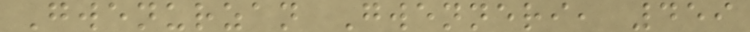Gwenurzan Gwenneri, 459
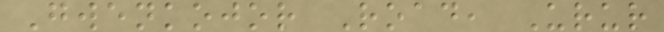Gwenkojor Road, Urur
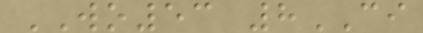WO53 8CI
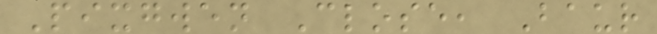Pixgwen Close, Baur
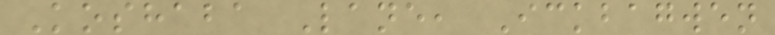Koshaba Lane, Ickbagwen
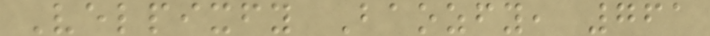Velpixfy Baozfy, 761
